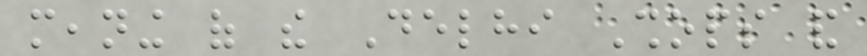meaning of the Delhi Shops and
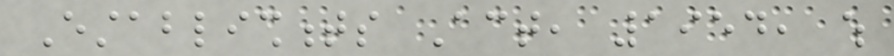Establishments Act, 1954, which
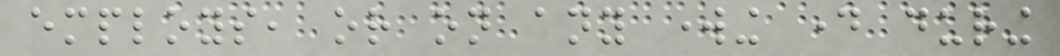employs, or on any working day during
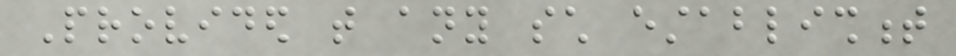Provided that any such establishment
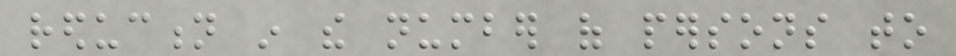reduction in the number of persons to
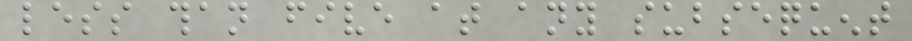less than five at any subsequent
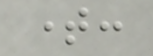time:
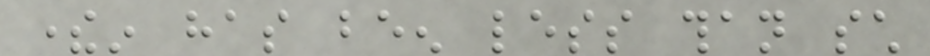therein has been less than such
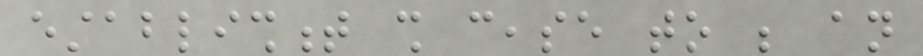establishment shall cease to be an
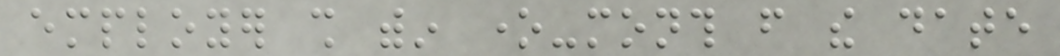employer shall within one-month from the date
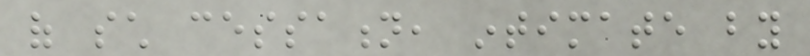of such cessation, intimate by
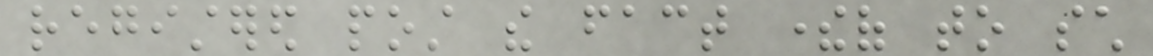registered post the fact thereof to such
